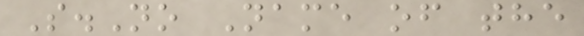S.No Name of the
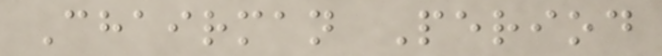Chairman Period
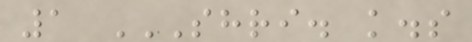1 SHRI. K.S
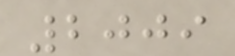2009
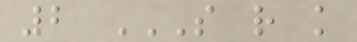2 S R K
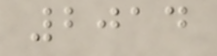2014
